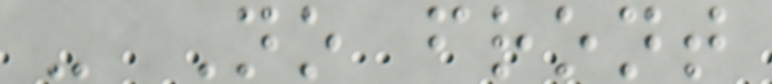- No front
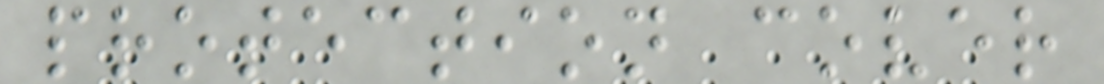protection cover
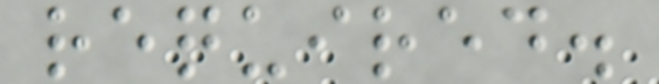required.
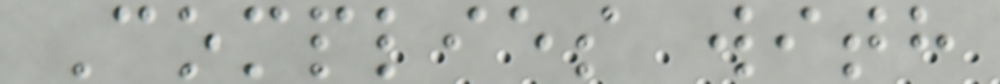Complies with
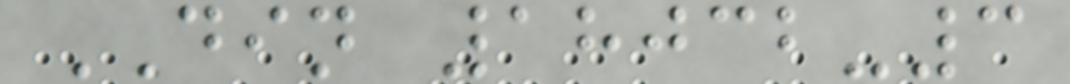DIN 18032-3
